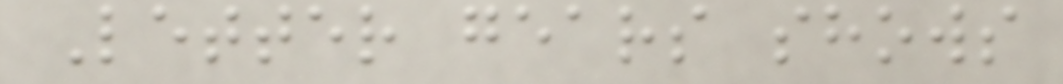Letter gears shows
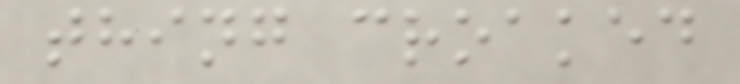thing croaked
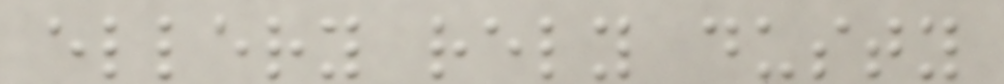ellery rely dusty
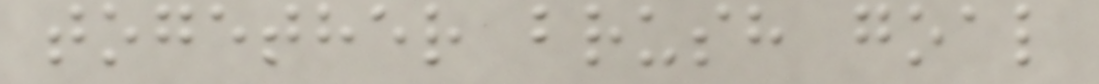together brush goal
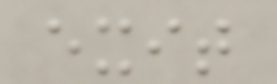exit
